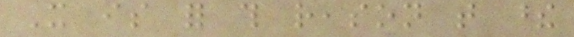It is for this reason that these
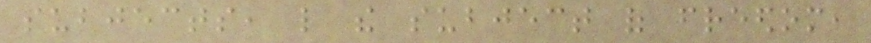subjects, like the subject of freedom,
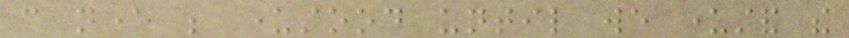can never be understood until we understand the
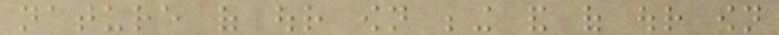nature of our own being and of our own
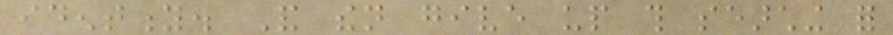identity. And then give up this searching for
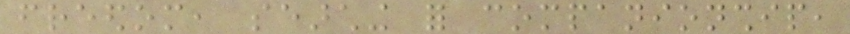freedom, searching for companionship,
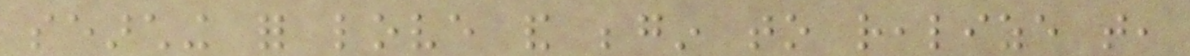searching for love and begin to realize that,
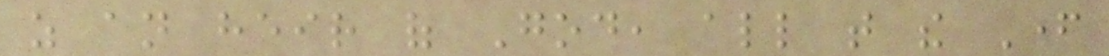as an heir of God, all that the Father
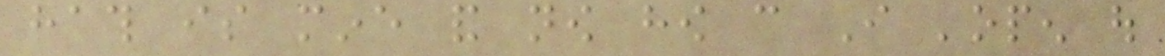hath is mine and now how can I 'open out
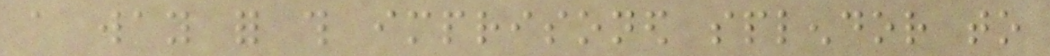a way for this imprisoned splendor to
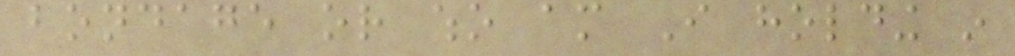bondage or who am I holding in
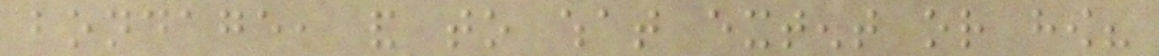bondage, and to what extent or how?
